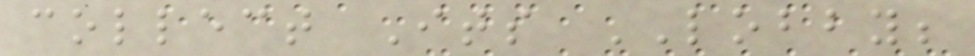collect Its LOBBY;
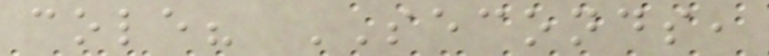cole? SECONDS,
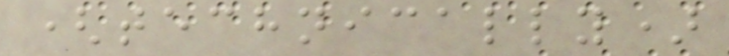(technically)
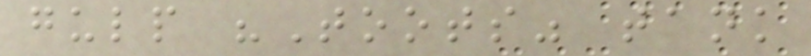gulp "Toots" tank
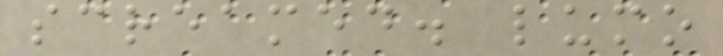screamed. lumo
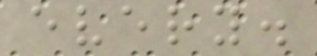every.
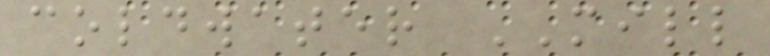coldwater MILL
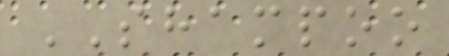SHAMPOO
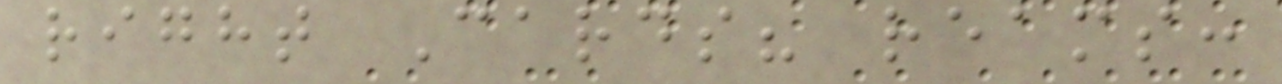right Cards? reams:
